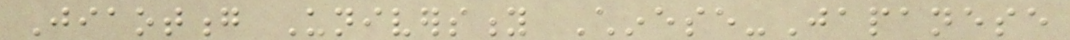Jiaotong University Chinese-Japanese
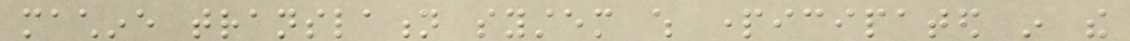machine translation system which participated in the
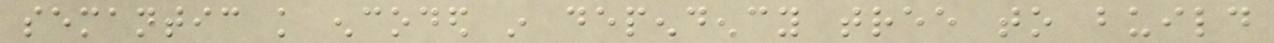semantic knowledge encoded in dependency tree to build
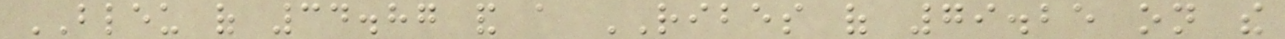BLEU of 34.87 and a RIBES of 79.25 on the
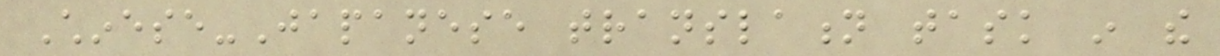Chinese-Japanese translation task in the
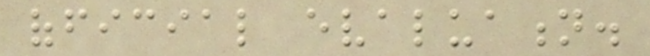official evaluation.
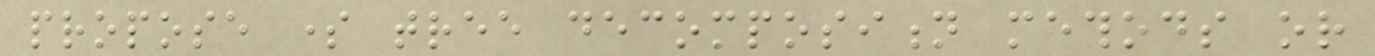propose some tree decomposition methods or
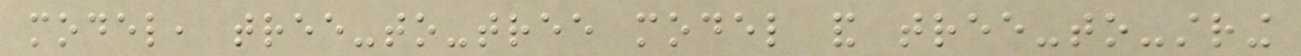model, tree-to-tree model and tree-to-string
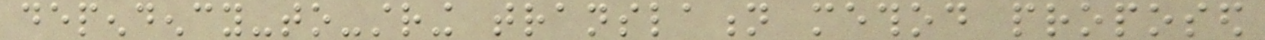dependency-to-string translation method proposed
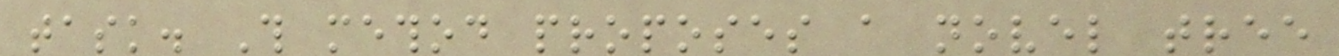task. This method proposes a novel tree
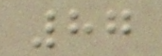87
